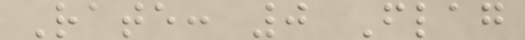Rate: 0 Flag
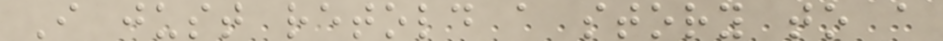I just retold a story to a
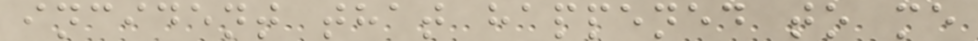incident that happened to me
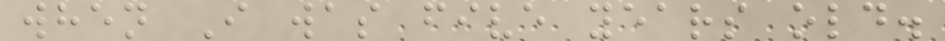when I was five years old.
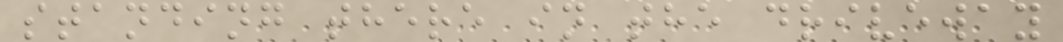standing there in the driveway
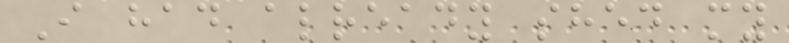I had already shed my
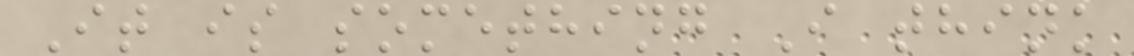It is something I think
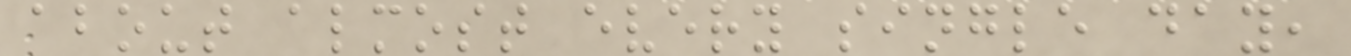about almost every single day,
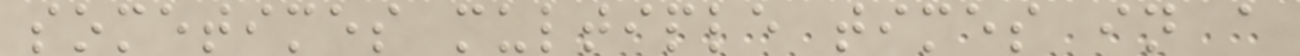sometimes multiple times in a
